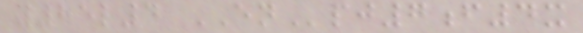y85l4 ENpj7f4x
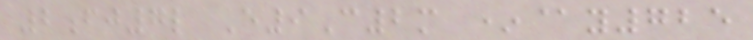2fj7l E9C2m *@y725
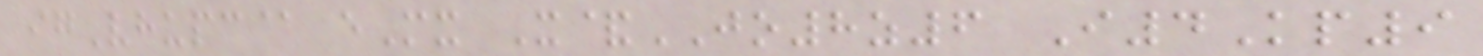igVhupc@ eMx X&JO8z6 I4Kp9
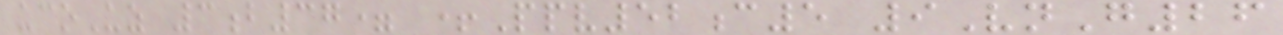ucoUz 3b37= +Ppv52c5 9VnG26
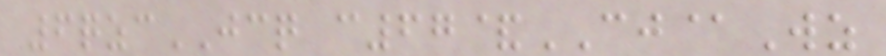6qzcJCQ c67&CJ@Wz
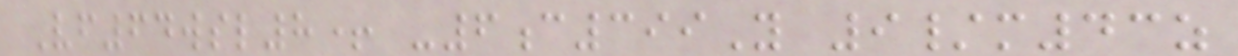Vf64wsl8+ -6c399Y 9/m43z
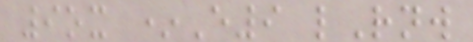9ox *E9 lRnw
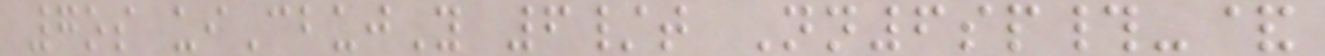7os uiCbujY 6/t Nn6sp#-&
